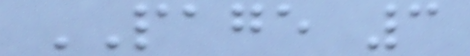PAGE 3
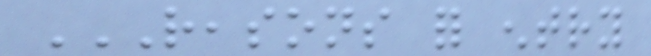REASONS FOR ENTRY
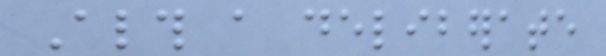Although a deliberate
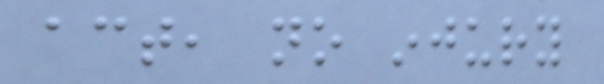act, no injury
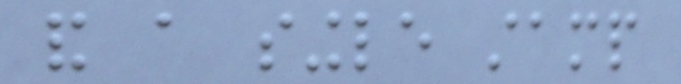and a single stamp
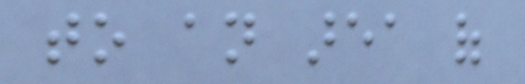to an area of
